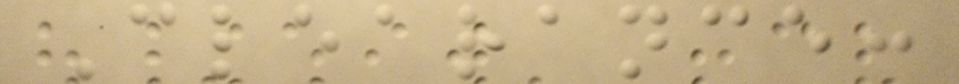Clearance:
